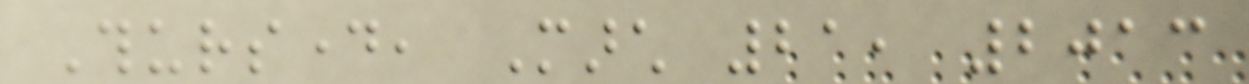Thursday, March 21, 2013
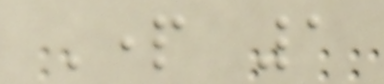Part 1
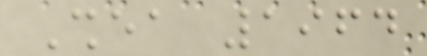Shea 1964
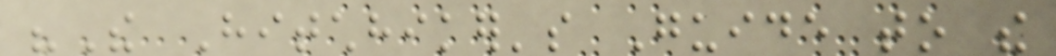"The Hitchhiker's Guide to the
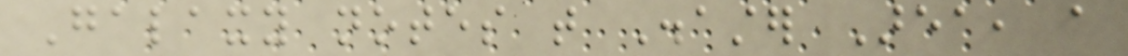Galaxy notes that Disaster Area, a
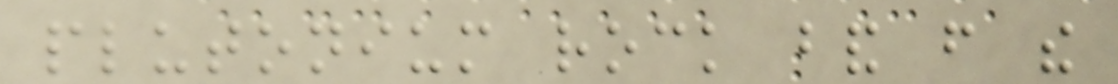plutonium rock band from the
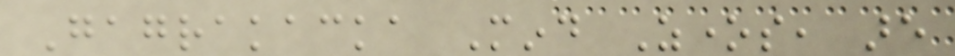Gagrakacka Mind Zones, are
